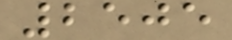2505
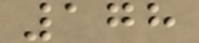178
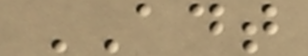ADT
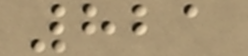821
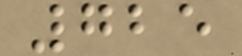725
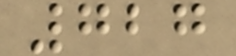727
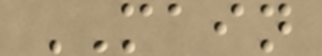MAIN
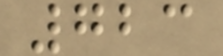723
